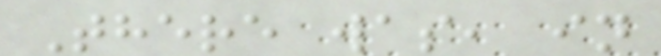There was, in
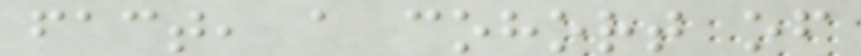fact, a cohort of
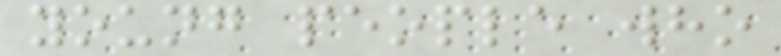young people who
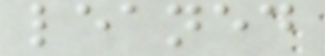leaned
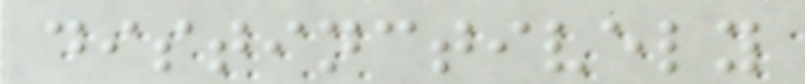distinctively
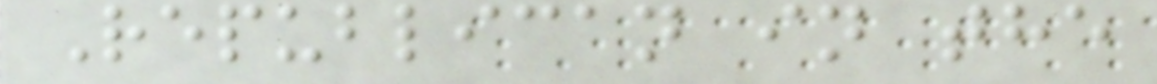Republican in the
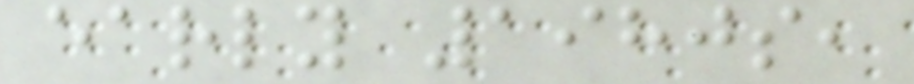early 1980s,
